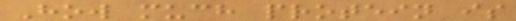How much protein is
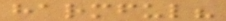harmful?
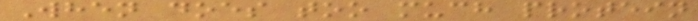When does too much protein
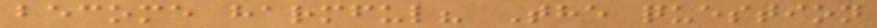become harmful? The question
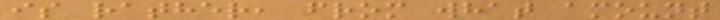is rather, from what amount
